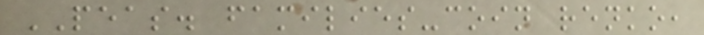PEAS. families-coin renko,
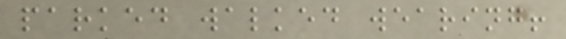parked walked wearing!
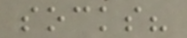socks?
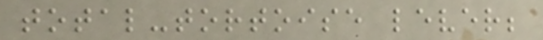total-tortoise lever;
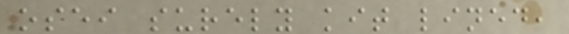osei surely kit lined,
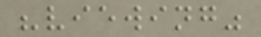"viewing"
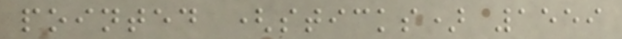pointed (sticks) 1559
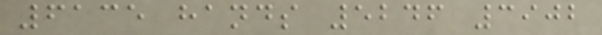6135 hands 5246 3902
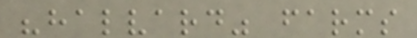"halvard" farms
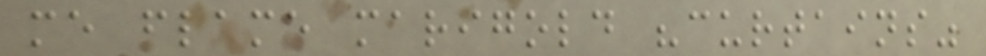me flame marigold "curtains"
